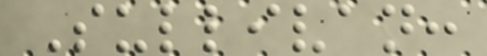Sullivan:
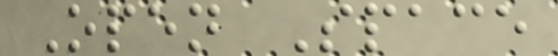Open Space
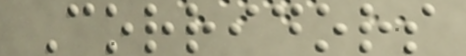Corridors
